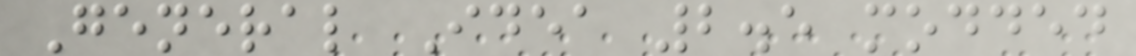General Idea 2.5 modded
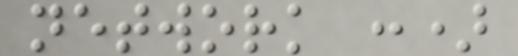network :)
